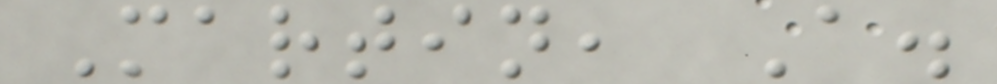Martin, A.
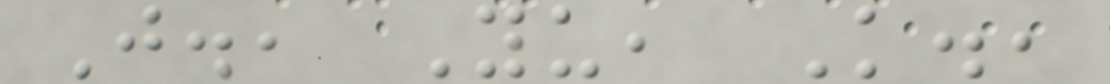J., Yu, K.,
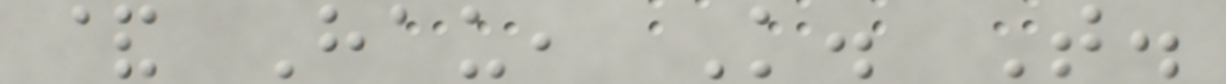& Hau, K. T.
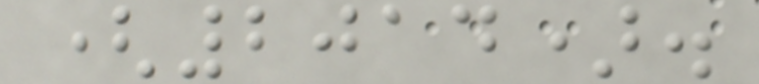(2014).
